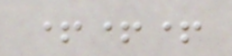+++
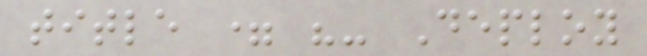title = "- Deploy
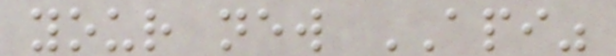your new API"
